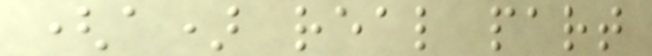(a) real part
